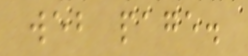web page.
